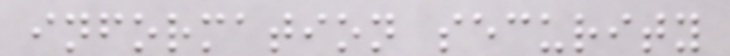information security
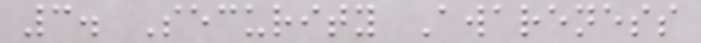3. Security Awareness
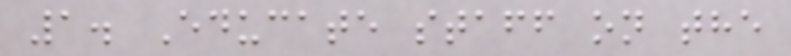1. Educate staff on the
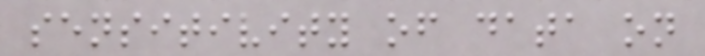sensitivity of data on
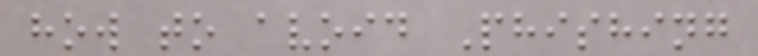how to avoid Phishing
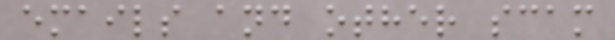emails and other scam
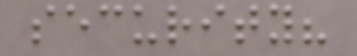security?
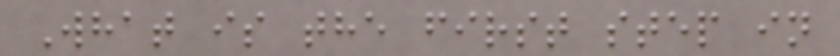What is the first step in
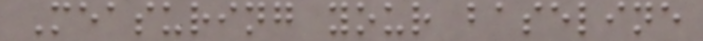Measuring your baseline
